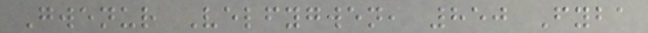Gwenur Velfygwen, 850 Fyba
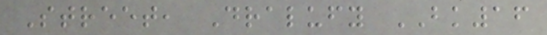Street, Dralufy BK16
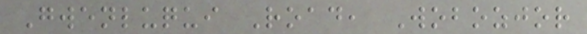Gwenluqui Road, Wobozjor
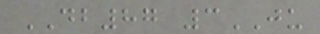DB87 3JU
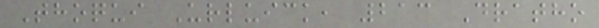Thoqui Urluick, 213 Dratho
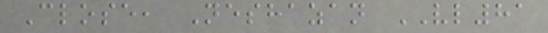Close, Neshazan VL81
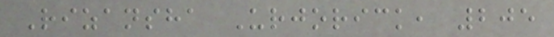Rizansha Urjorick, 205
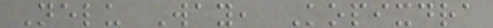Nelu Way, Kopixdra
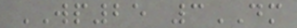WP25 3DM
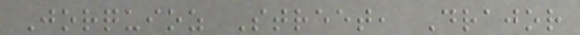Jorquioz Street, Drajor
